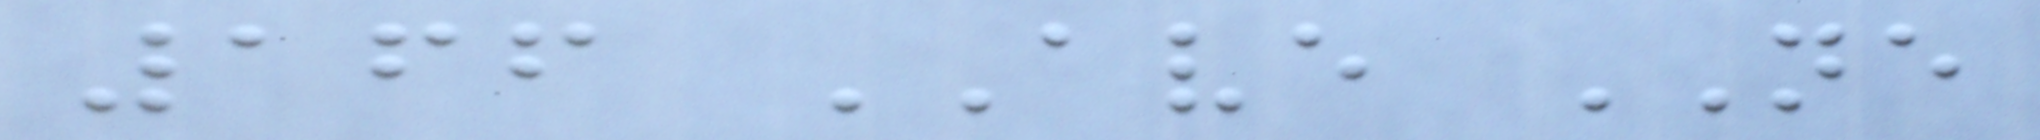166 AVE NE
